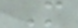M
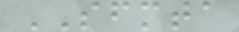SFMTA
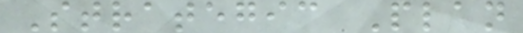Strategic Plan
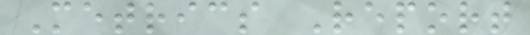Metrics Report
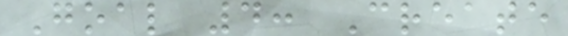Goal 4: Create
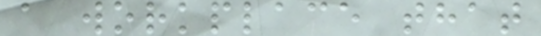a workplace that
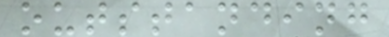outstanding
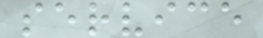service
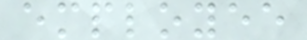employee
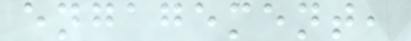engagement,
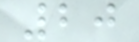20
